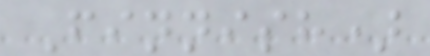Finnish)
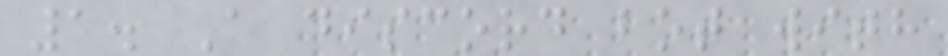1. A discord bot with
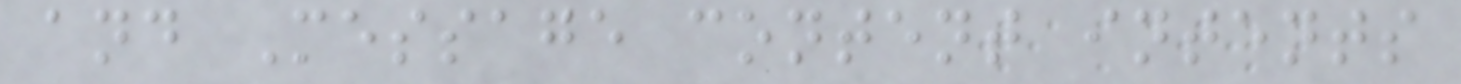and Message content intents
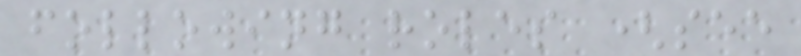following roles (see
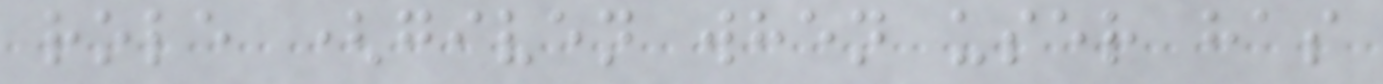role (given when user has
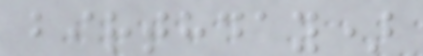birthday)
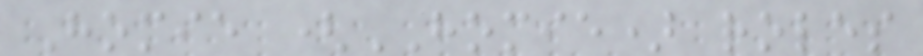Homie (HOMIE) roles
